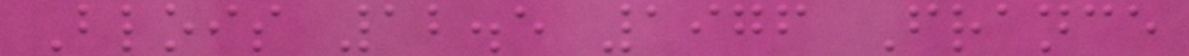Blois 12.5 1976 France
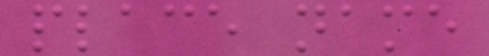place name
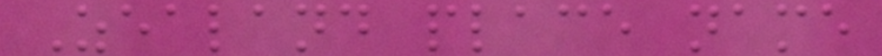Zealand place name
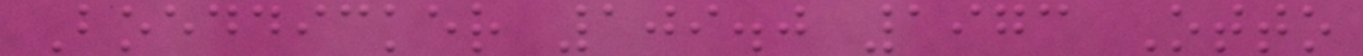Boeddicker 109.0 1973 Otto
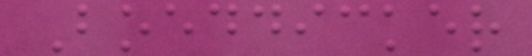Boeddicker
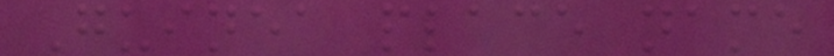Guinea place name
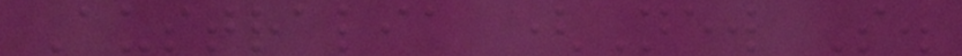Australia (New S.
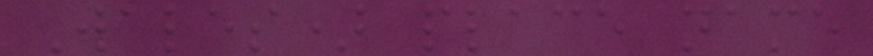Wales) place name
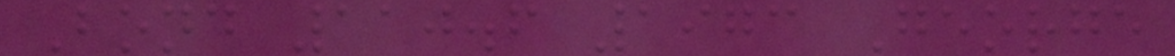Bond 110.6 1973 George
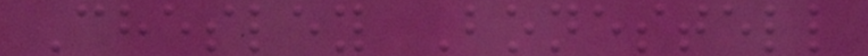Chesley Bonestell
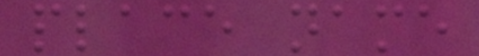place name
